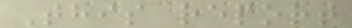This report
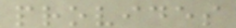provides
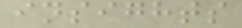insights
